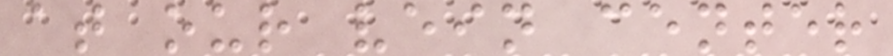at our vein center
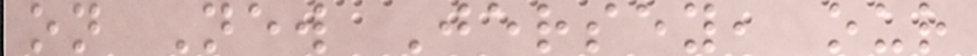on New Jersey, our
